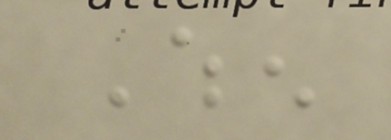When
